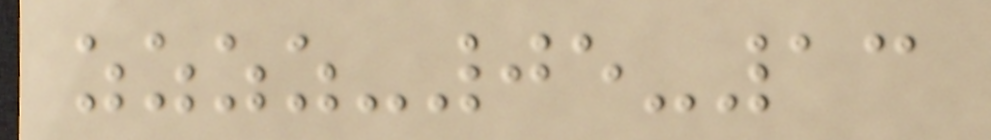zzzz-05-13
